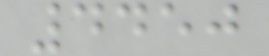4450
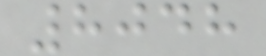8048
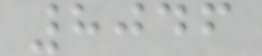8046
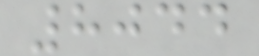8044
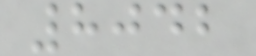8042
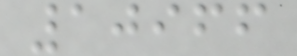10966
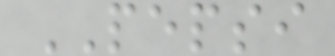PEPSI
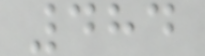484
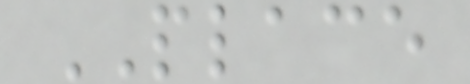PLACE
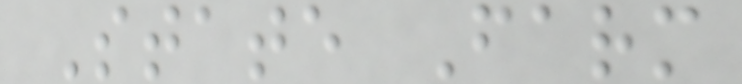State Farm
